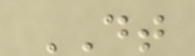DT
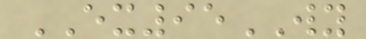EX95WY
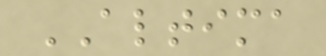ALTIMA
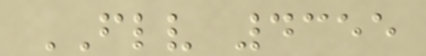FLV 4355
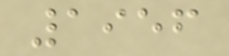1956
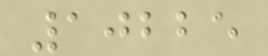10225
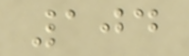104
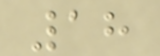18
